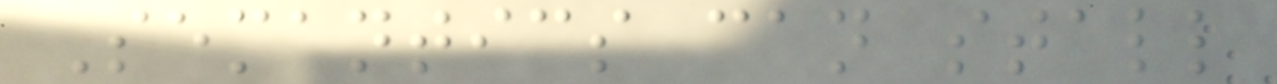Semantics can stall
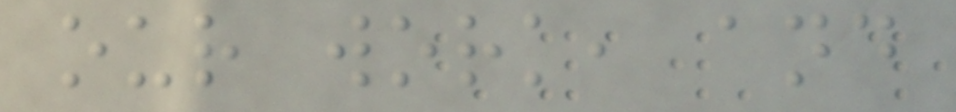our work, and
